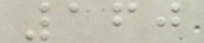160
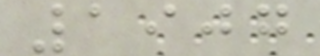1907
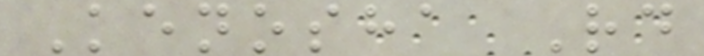Kenosha Rd
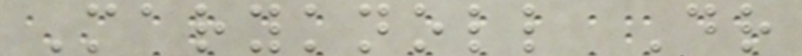Maryknoll Dr
